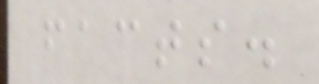facts.
